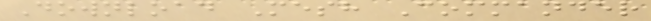Download Mesh Commander
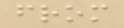from
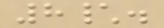8\.
